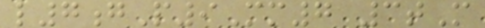l7gP9Mm7 3tM
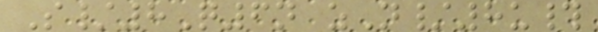S/8Q6n zN/8u#
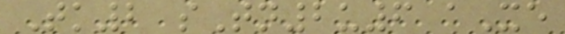Tk2 sTn2u6 aXe
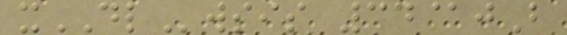xDLwsis 34@jB
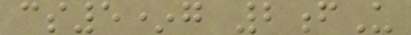cs5*g 2fU
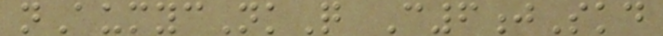nAumycNkQ C6jSkd
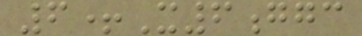6+X6ggc
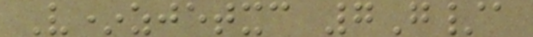V*zjetxc 7G/a
